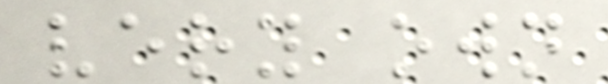very own
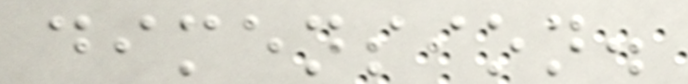dimension.
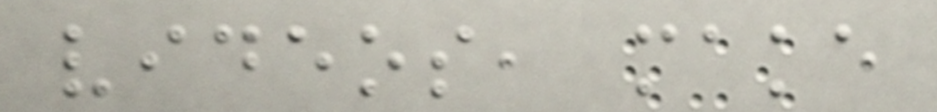videos, make
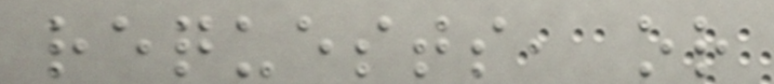requests, or
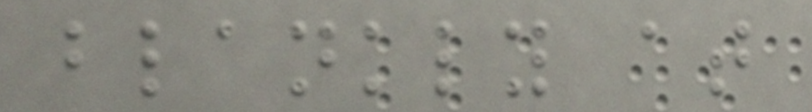blankly at
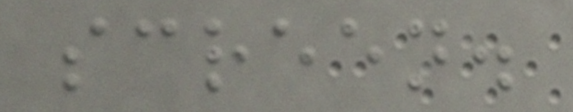screen.
